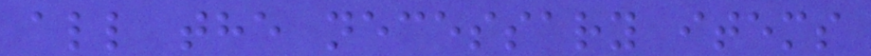all the necessary items
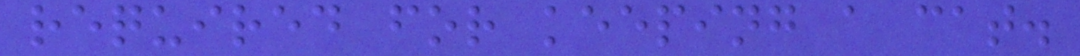required for keeping a cat.
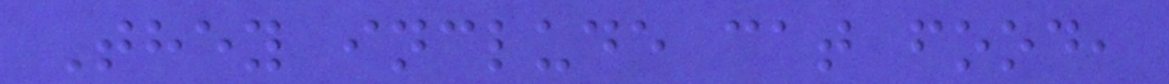They include cat food,
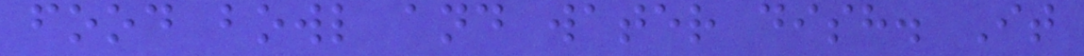food bowl and water dish. It
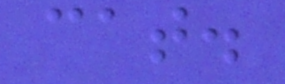cat.
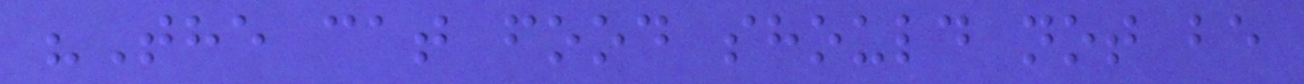"The cat food should not be
